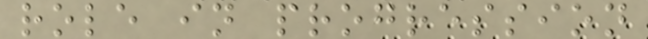role in progression
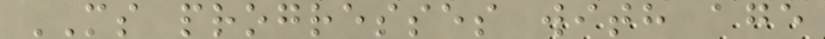MS progresses with age
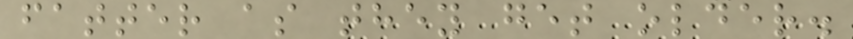fatter as they get older.
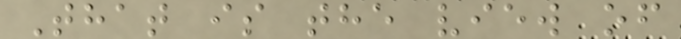That is the view of
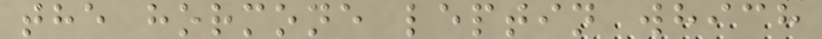the hormone leptin which
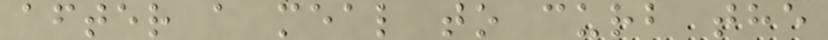after a meal to curb the
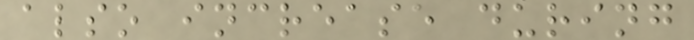also increase during
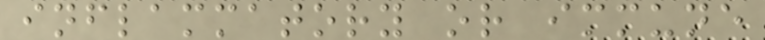inflammatory or immune
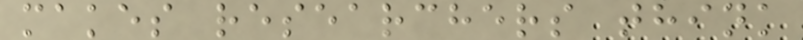makes researchers think
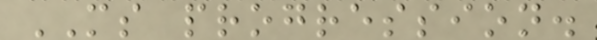MS progression.
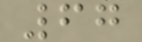67
